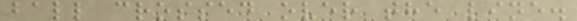ball crossed over the line.
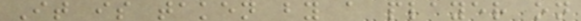It is taken by a player on
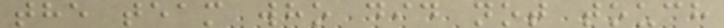the team who did not touch
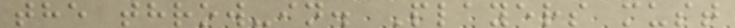the throw-in. Players must
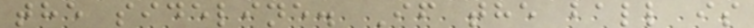the sideline. If the ball is
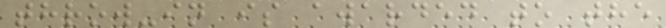throw-in is awarded to the
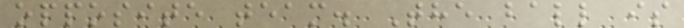opposite team. The ball is
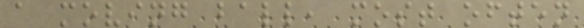a moving ball, most often
